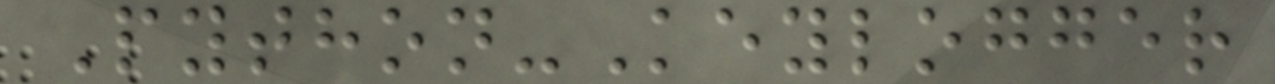Python-Keylogger
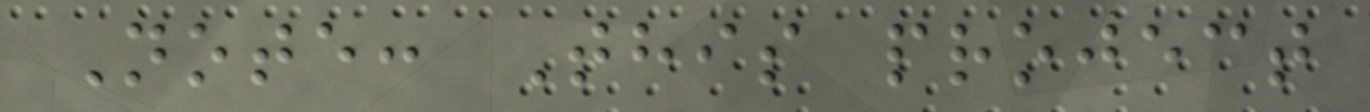Note: This project
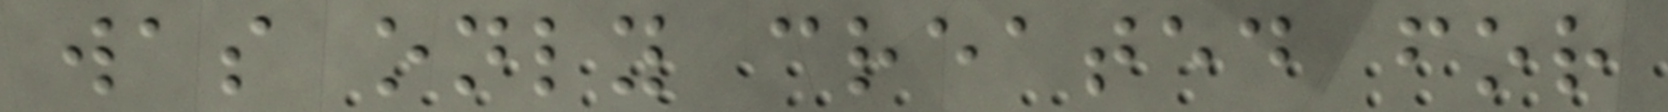was only created for
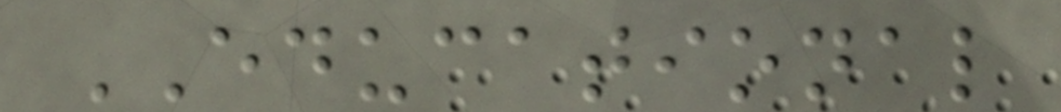EDUCATIONAL
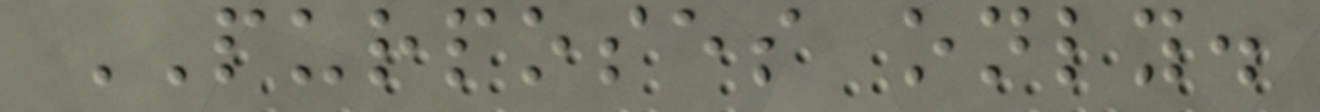PURPOSES only.
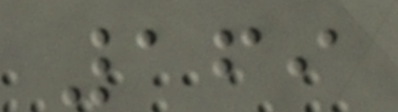169
